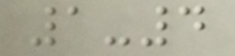1-4
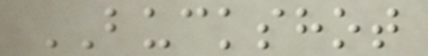BUCKSHOT
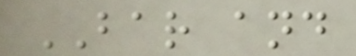BAR and
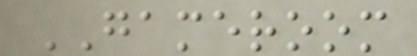GAMEROOM
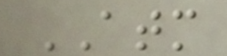ATM
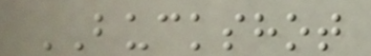BUCKSHOT
